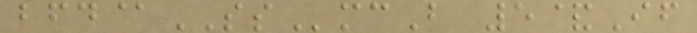bfd@SSmcB 5&If
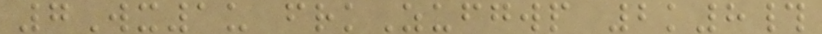7Wx1u frkZufgwp 2k8#
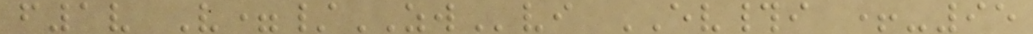f1v V=/ZWvi EV#i +-95
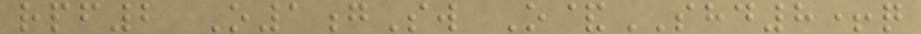rpf2 O1gSw O&SHD8+q
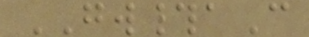GW#aC
